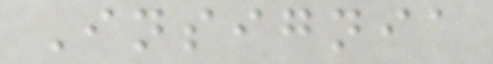Insignia
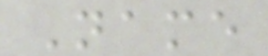Name
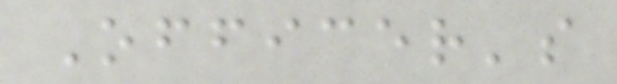Officer's
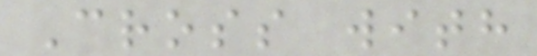Cross with
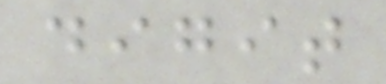digit
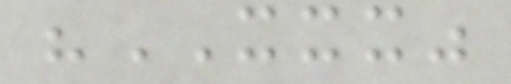"XXX"
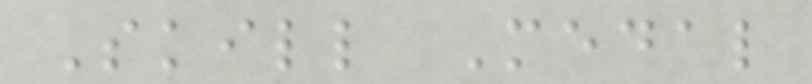Skill Medal
